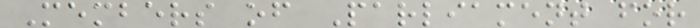Members of Parliament for
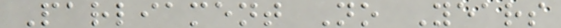Parliament No Years
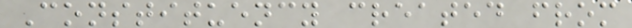Constituency created from
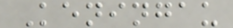Keningau
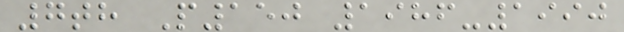7th P150 1986-1990
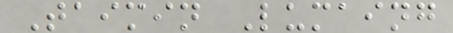Taimin Lumaing
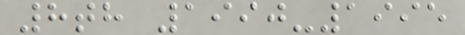8th 1990-1995
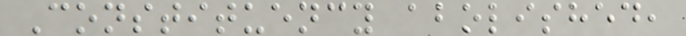Constituency abolished,
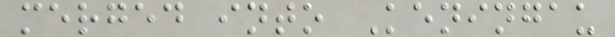merged into Keningau
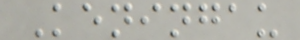Keningau
